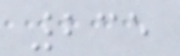235
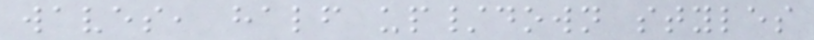waves, half up/down styles
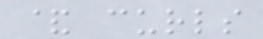& curls
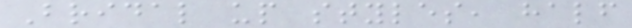Bridal up styles, half
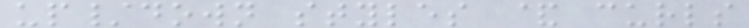up/down styles & curls
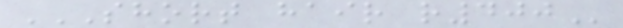SHORT HAIR R400
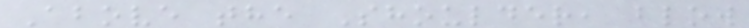Above the Shoulder, blow
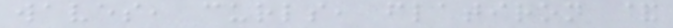waves, curls, flatiron &
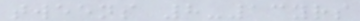tweens 8-13yrs
